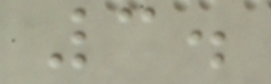3.
